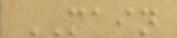MAIN
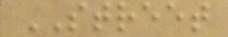STREET
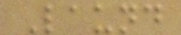Laund
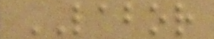LABOR
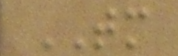TM
